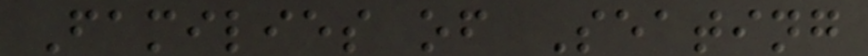Families of Seating
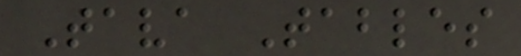Tava Tables
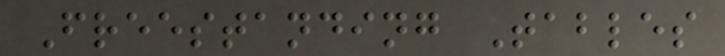Freestanding Tables
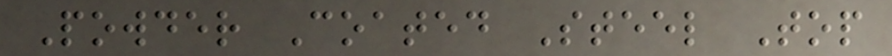Powder Coated Steel Top
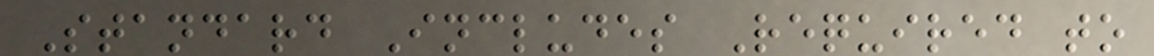Standard Includes Required to
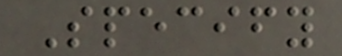Specify
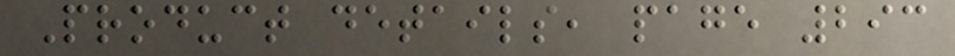Product details, page 293
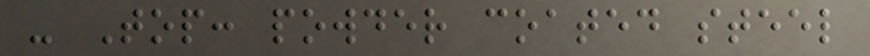- Top: powder coated steel
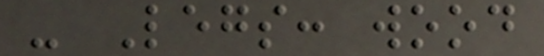- Legs: wood
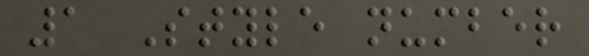1 Style number
